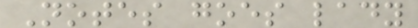Notes goes lady
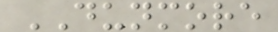DUNMORE
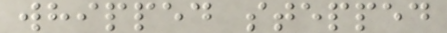whipped stepped
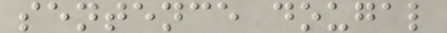sentence dougal
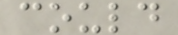could
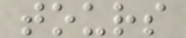tours
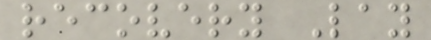recovery Lay
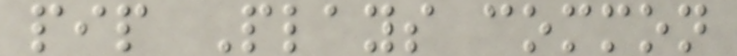pip Plays common
